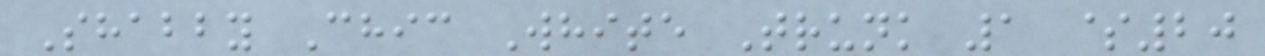Shabby Chic White Trunk 1 $20
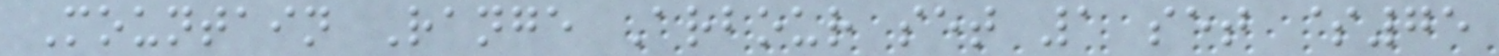Mountain Range Arbour set 1 set $75
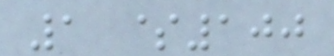1 $100
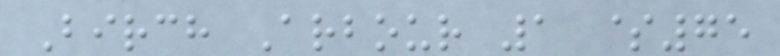Birch Arbour 1 $75
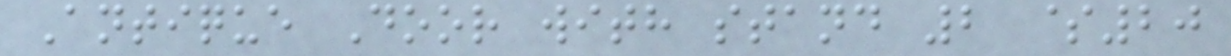Antique Door with stand 2 $20
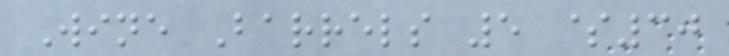Wine Barrels 5 $30
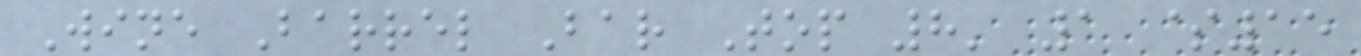Wine Barrel Bar Top 8' 1 $15
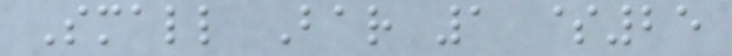Small Bar 1 $25
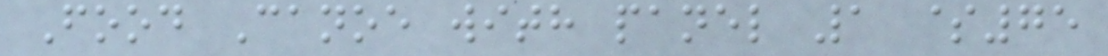Food Canoe with panel 1 $75
